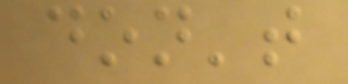don't
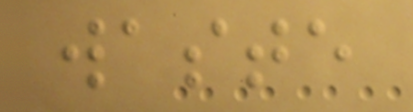waste
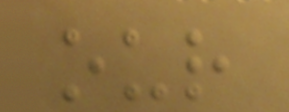our
